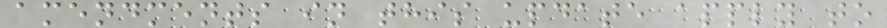amendments in this update apply to
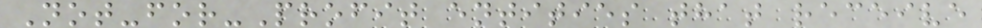Not-for-Profit entities that receive
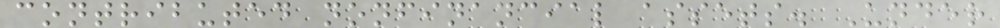contributed nonfinancial assets. Under
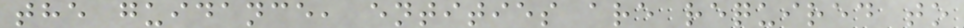the guidance, entities are required to
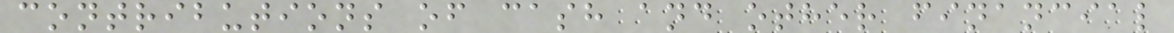contributions of cash and other financial
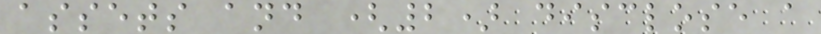assets and (2) disclose a
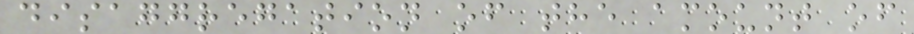disaggregation of the amount of
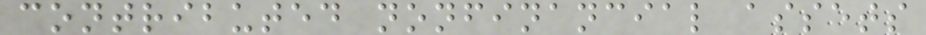contributed nonfinancial assets
